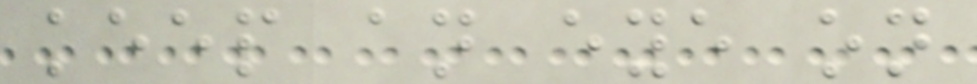keep an eye on
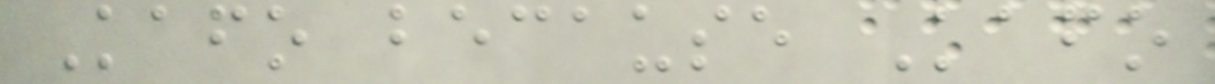Kafo because Kafo
